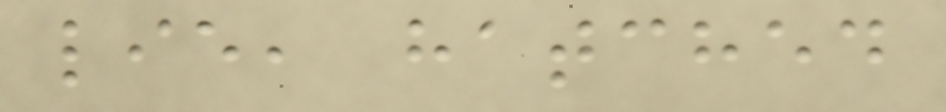lie, hatched
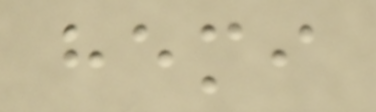hemi
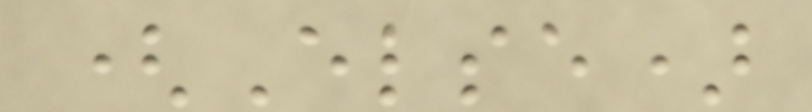(Else)
